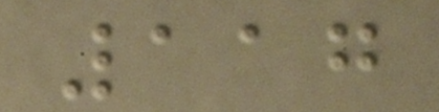117
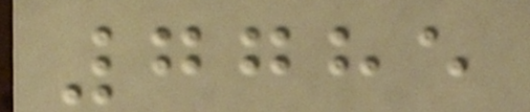7785
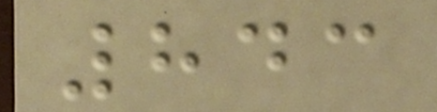843
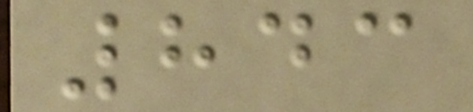843
